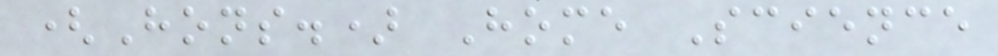(Hons.) Home Science
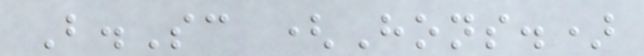B.Sc (Hons.)
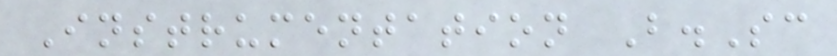Instrumentation B.Sc
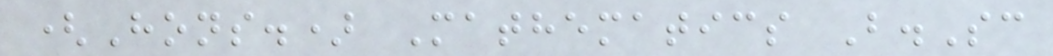(Hons.) Mathematics B.Sc
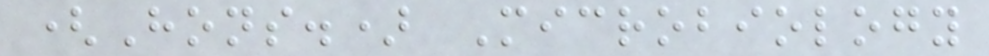(Hons.) Microbiology
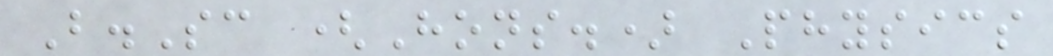B.Sc (Hons.) Physics
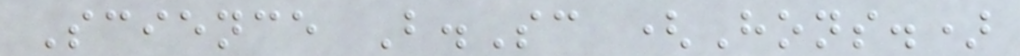Science B.Sc (Hons.)
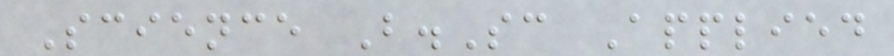Science B.Sc Applied
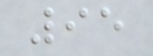95
